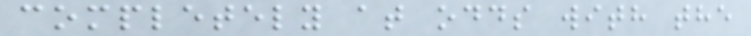completely at odds with the
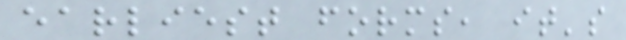earliest forms, it's
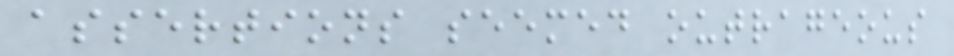assertions seemed outrageous
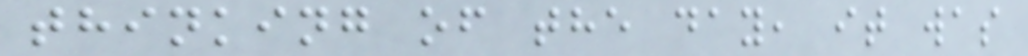thinking of the day, it was
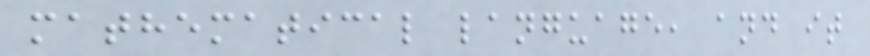mathematical language, and it
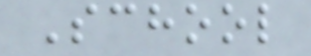School
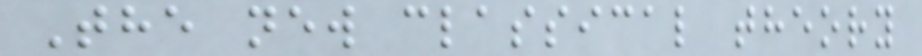The new classical theory
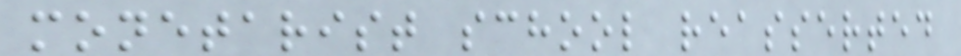monetarist school reasserted
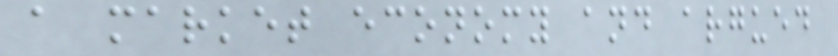a market economy and argued
